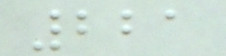221
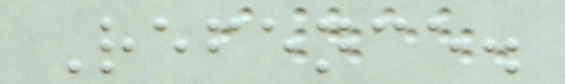Refence.
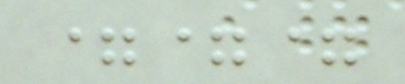===
